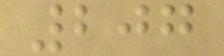207
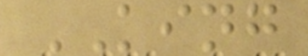KING
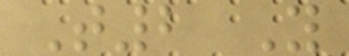T2 Y
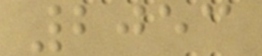2053
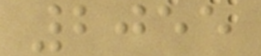2055
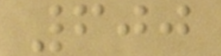600
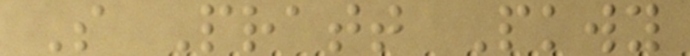S Pratt Pkwy
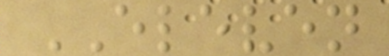ELEVEN
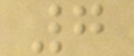7
